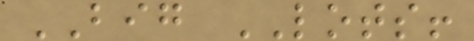BIG LOTS!
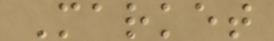Market
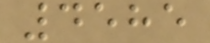4585
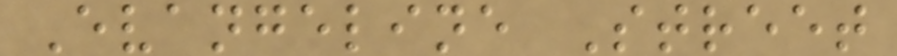Evangeline Street
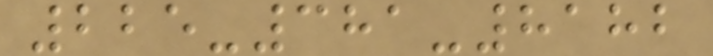225-381-8182
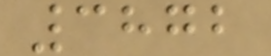3872
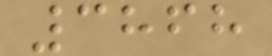3868
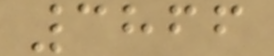3866
